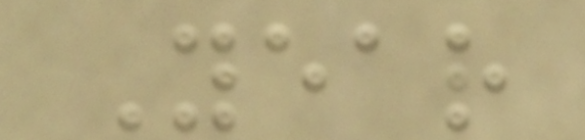Year
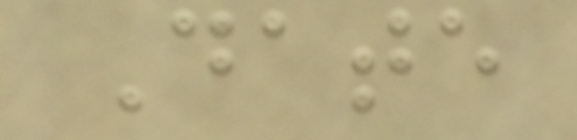Date
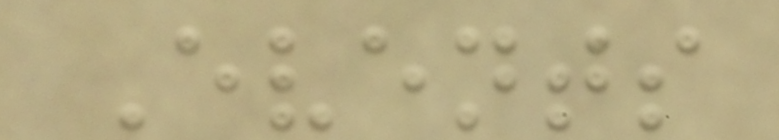Events
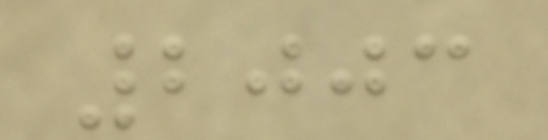2003
